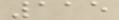115
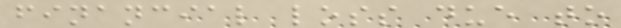financial loss due to
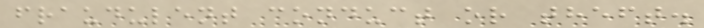fraudulent conduct or theft.
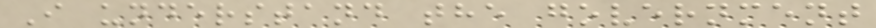I understand the government
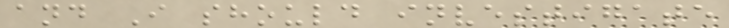and I should investigate
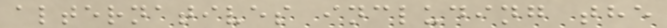alternatives including the
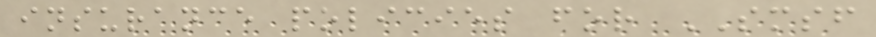insurance policies for SMSF
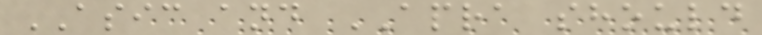ASIC and APRA should
